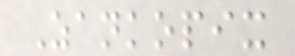Zankopix
